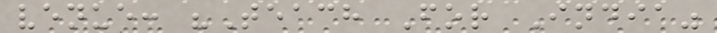venue: "Teach For India"
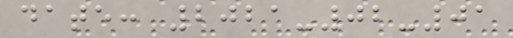date: 2021-02-01
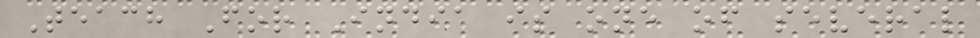Teach For India is one of several
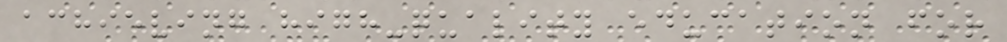achieving high-quality education for
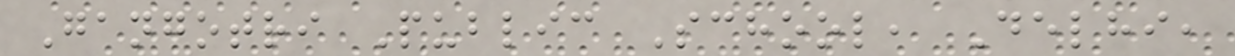Gangotri Public School, Delhi,
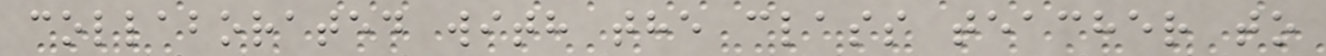collaborated with the class teacher to
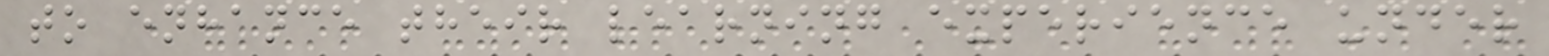to enhance their learning experience under
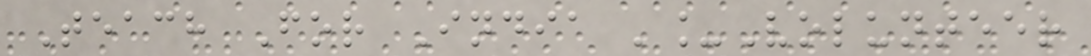Teach For India '_Volunteer
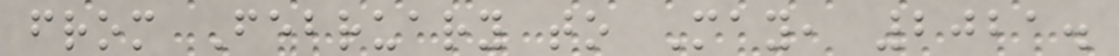from February to May, 2021.
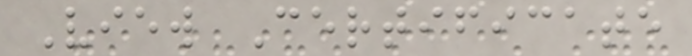View Certificate
